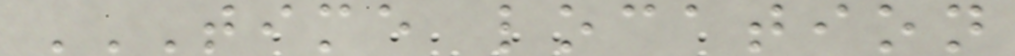TIME LOCATION
